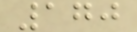170
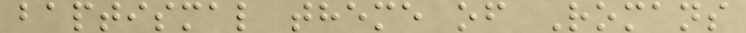baptismal theme of Romans
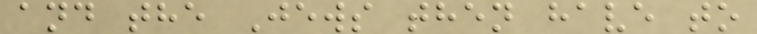and the Jews then have to
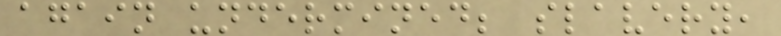again undermined; slavery,
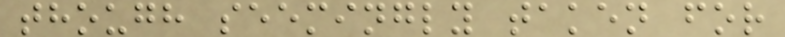though seemingly taken for
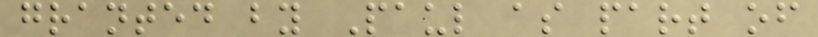granted by Paul as part of
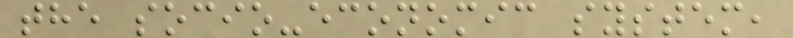the socio-economic system,
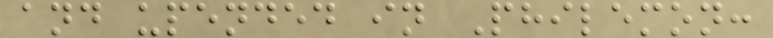and upended in Philemon:
